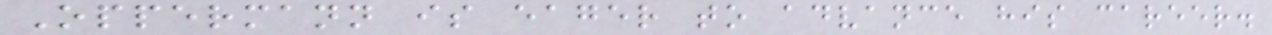Oppermann is eager to advance his career.
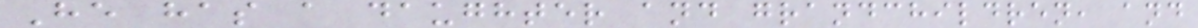He has a daughter and grandchildren, and
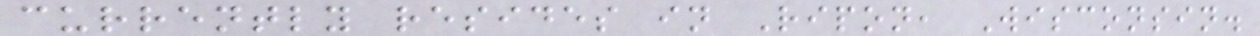currently resides in Ripon, Wisconsin.
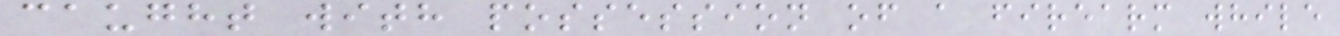caught with possession of a firearm while
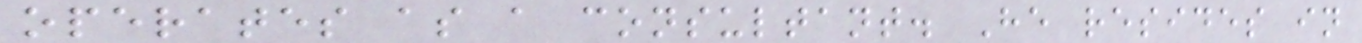operates as a consultant. He resides in
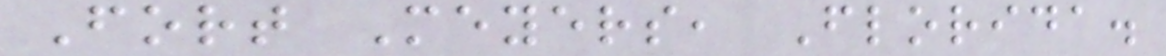Fort Meyers, Florida.
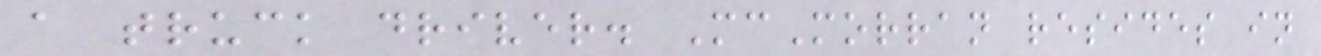a truck driver. McMorran resides in
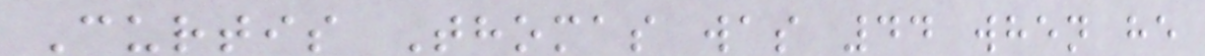Curtis Thomas was 44 when he
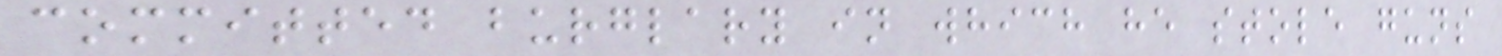committed burglary in which he stole guns
